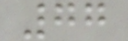77
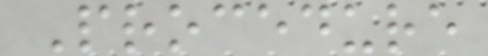Procedure
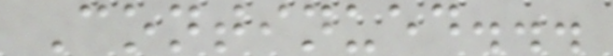Continued...
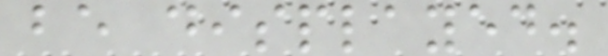be displayed.
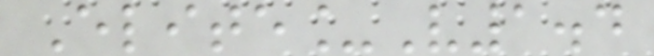Elite_V1.4
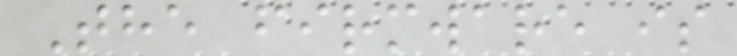The firmware is
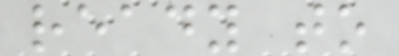ready to
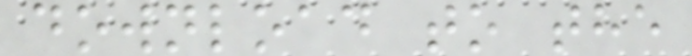download to the
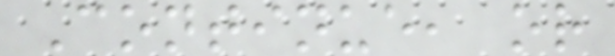Continue, or
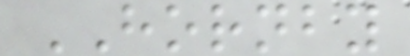HORNBY
